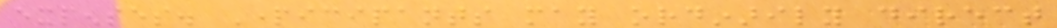expenses. Participants may ordinarily direct
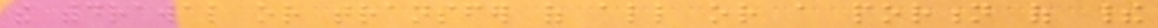the withdrawal or transfer of all or a portion of their
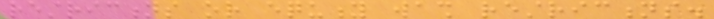restrictions or equity wash restrictions.
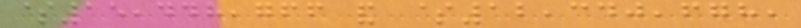$15,448,766 and $12,340,678,
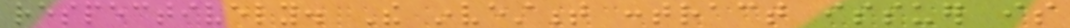respectively. The investment contract issuer is
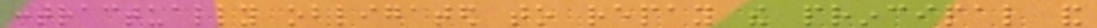contractually obligated to repay the principal and
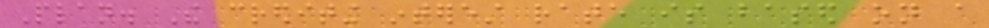Plan. The crediting interest rate is based on a
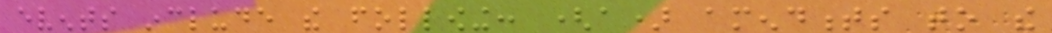events include the following: (a) amendments to the
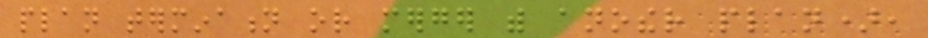plan termination or merger with another plan),
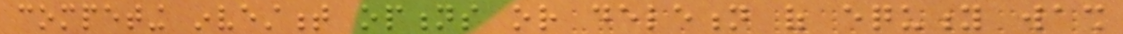competing investment options or deletion of equity wash
